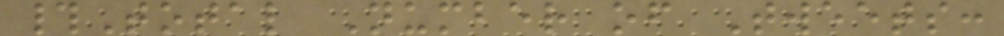#Total Number of Tweets:
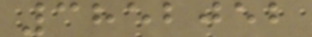3852052
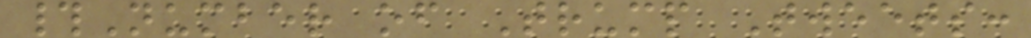#Number of Trump Tweets:
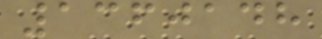1360148
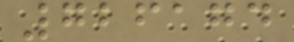726174
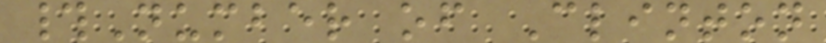#Number of Clinton
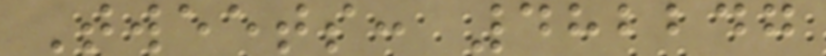Tweets: 482247
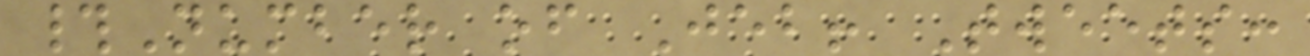#Number of Jeb! Tweets:
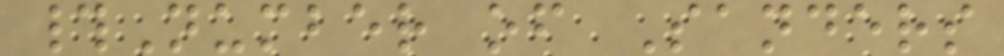#Number of Sanders
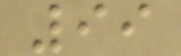99
